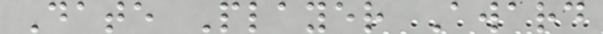Date Player Award
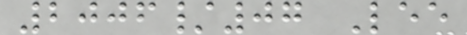2006/07 Lee
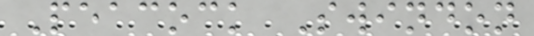Peacock Swindon
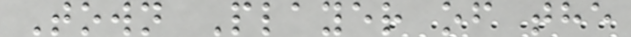Town Player of the
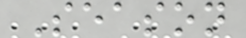Season
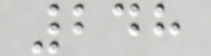248
